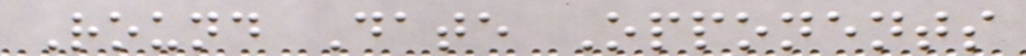Round Date Opponents
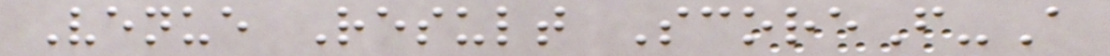Venue Result ScoreF-A
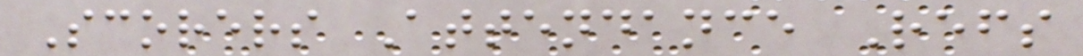Scorers Attendance Refs
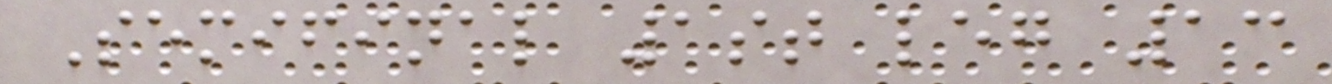Semifinal 1st leg 13
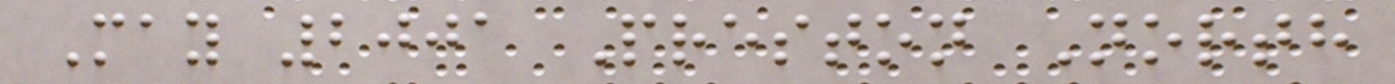May 2001 Preston North
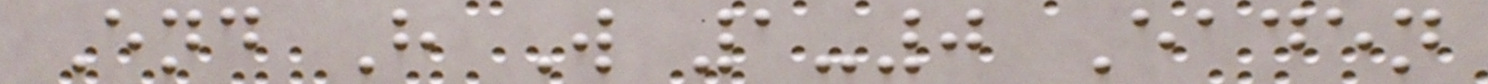End H W 1-0 Eaden
